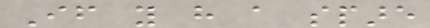If you have a spare
